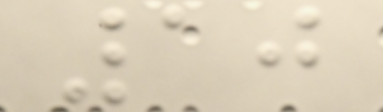10
